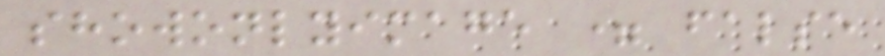showonlyimage = false
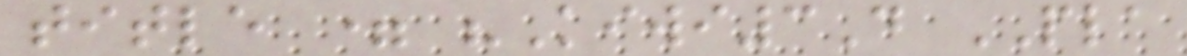title = "Kiwi3D PLA
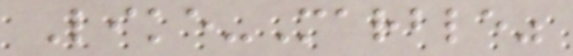Like-Marble"
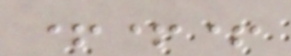+++
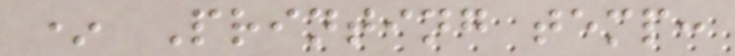* Printing temp:
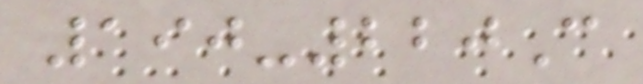190-220C
